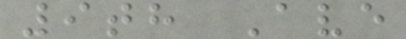9th Ave
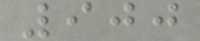900
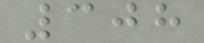308
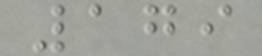179
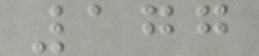177
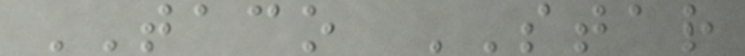TACO STAR
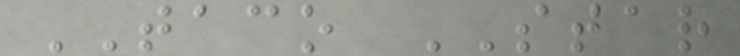TACO STAR
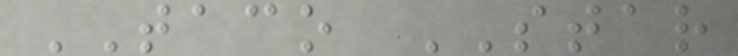TACO STAR
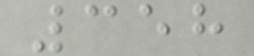358
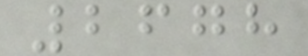2678
